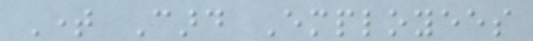Time Card Employees
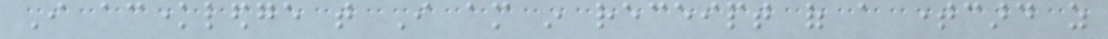I acknowledge that I am in receipt of a timecard as
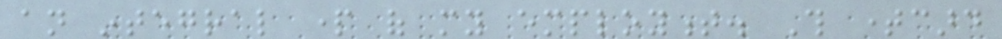an integral part of my employment. This timecard
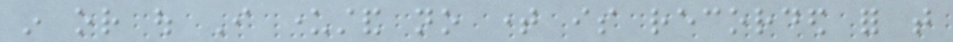in or out I understand no time is recorded for that
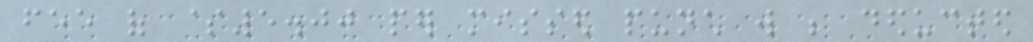fee of $5.00 per missed punch will be deducted
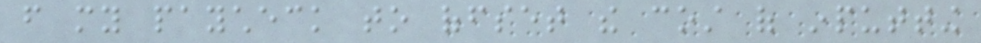from my paycheck to offset the cost of inputting
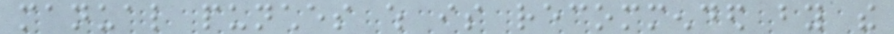manual punches which is recommended by the
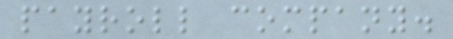payroll company.
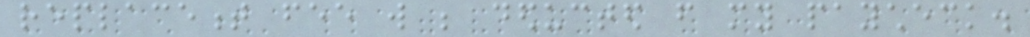replacement fee will be deducted from my paycheck.
